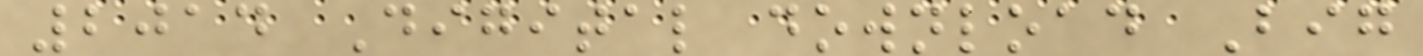2014 Digital download Big
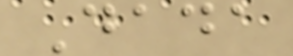Dada
